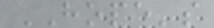HOPE's
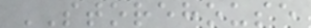STOREHOUSE
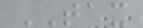TAX
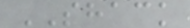SHACK
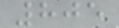805
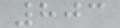803
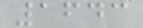1643
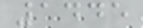1445
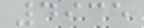4935
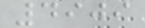4909
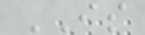IS
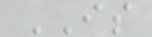IS
